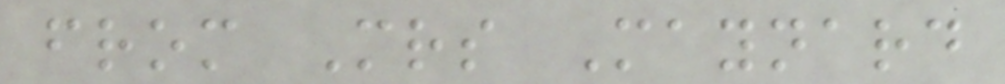from Mrs Maynard
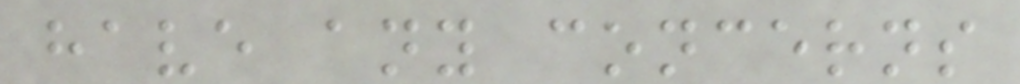have any concerns
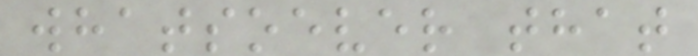whatsoever that
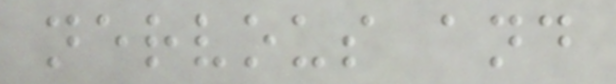nervous and
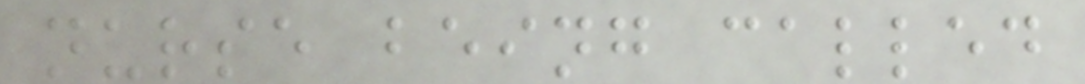nurse being called
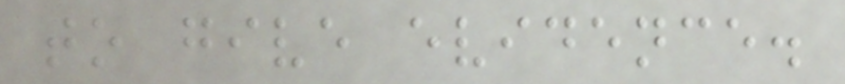to give evidence.
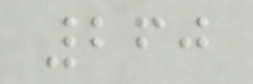260
